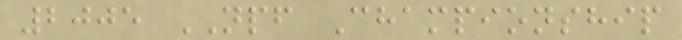2005 NPF Championship
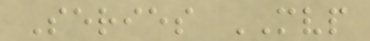Series MVP
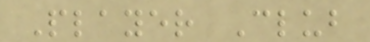Player Club
